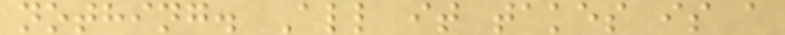nothing. All it takes is a
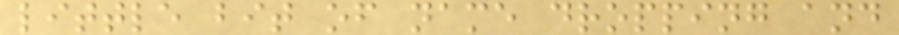little bit of name dropping and
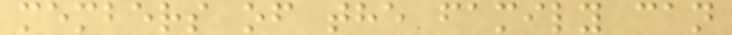members of the family can
